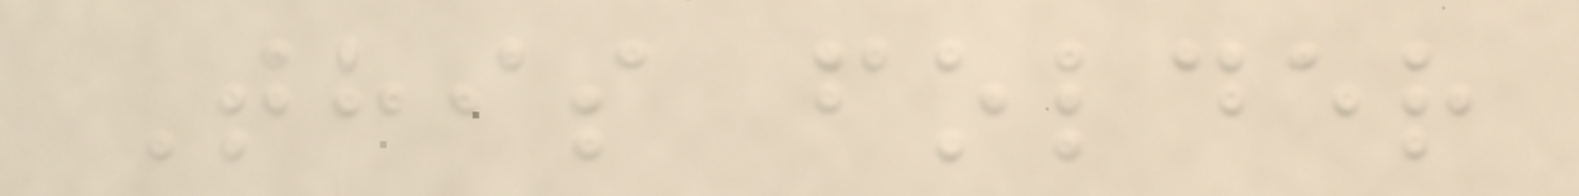This folder
